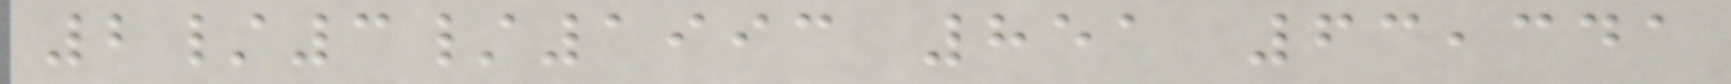2/3/1993 851 63,341
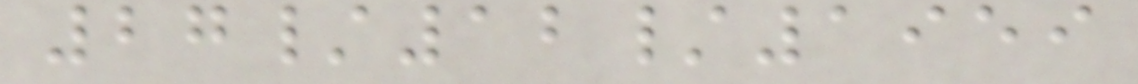27/12/1959
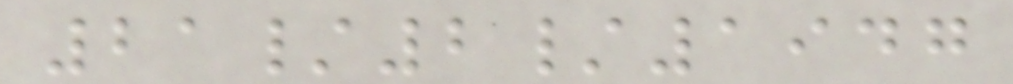21/2/1947
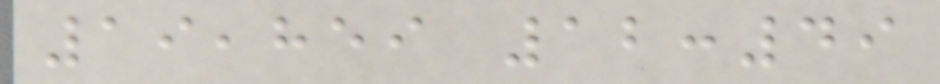19,859 12:49
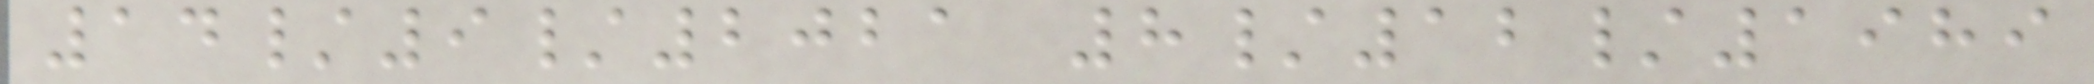14/9/2021 8/12/1989
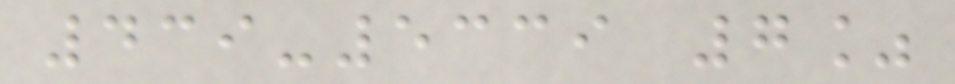439-5339 7%
